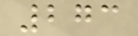273
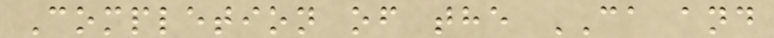Completion of the CA and
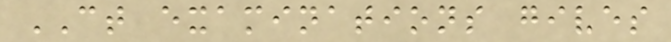CT examinations gives
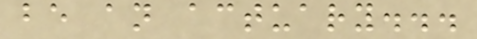be an actuary...
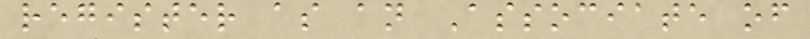register as an Associate of
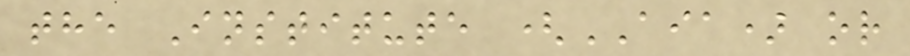the Institute (AIA) or
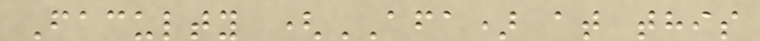Faculty (AFA) at this
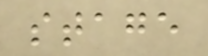stage
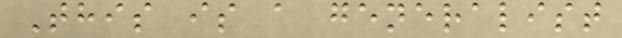This is a generalist
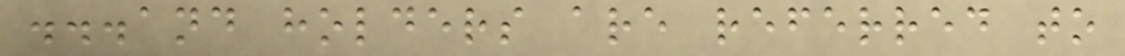...and holders are referred to
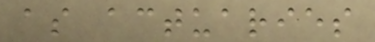as actuaries
